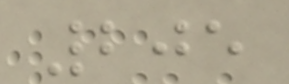205
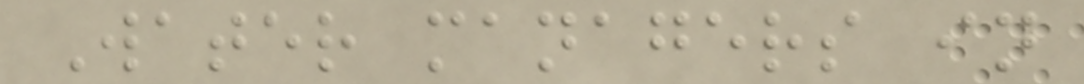Water managers in
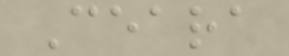Ceara
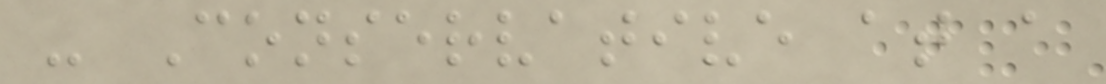- Conservative at a
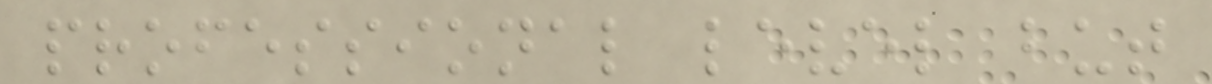professional level but
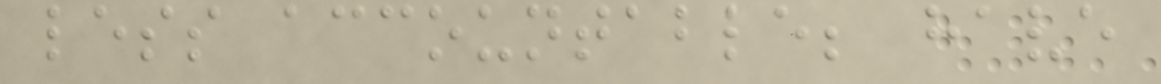less accountable; have
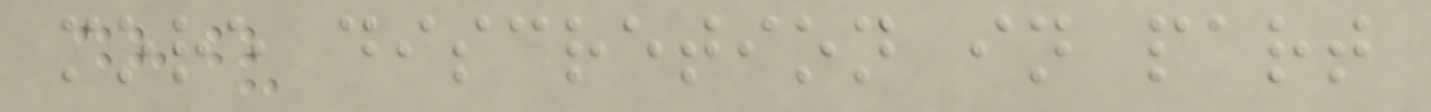more discretion in part
